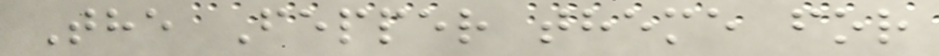The Fepper theme for
